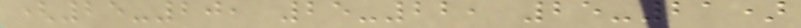(25-20, 25-22, 25-21)
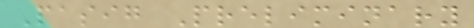Pasig Preliminary
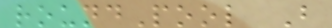roundPool B
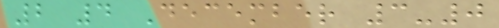2 4 December 3-0
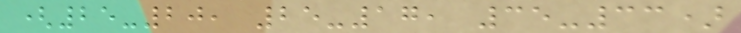(25-20, 25-17, 35-33)
